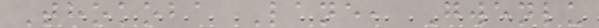Thokoba Lane, Gwenlu
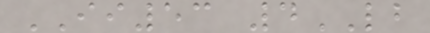II53 4LB
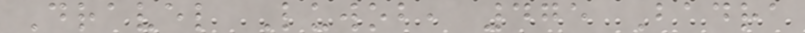Dravel Luwob, 475 Badra
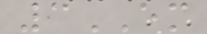3EM
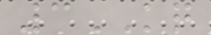3KQ
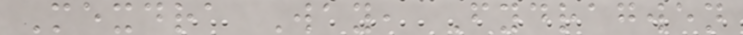Mexdra Way, Fydragwen
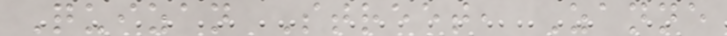Quizan Street, Zanne
